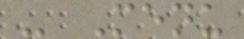- Menu
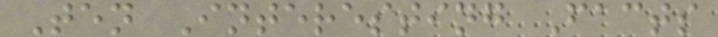Ten Interesting Facts
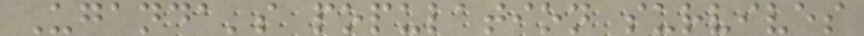Uganda's population survives
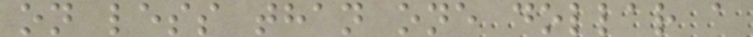on less than one dollar a
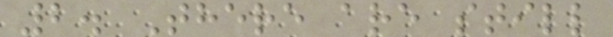2. There are still
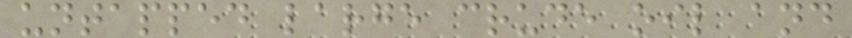untapped large crude oil and
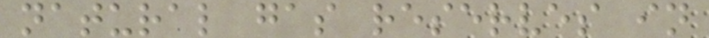natural gas reserves in
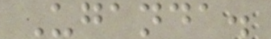Uganda.
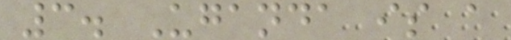3. Uganda is a
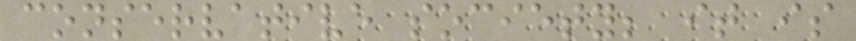conservative society; it is
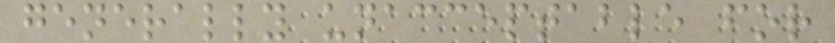generally unacceptable for
